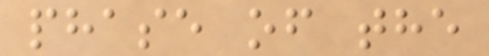phase of the
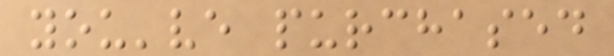you've purchased
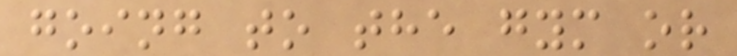going to the gym or
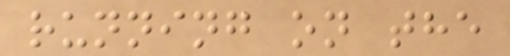running on the
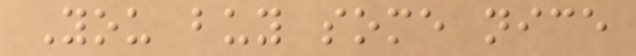You buy some nice
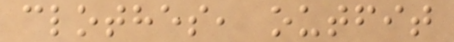clothes, outfit
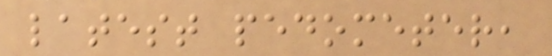latest pedometer,
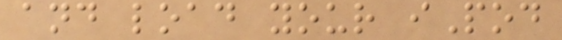and load your iPod
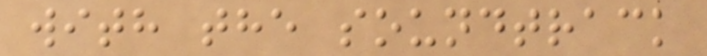with the soundtrack
